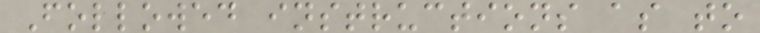Followed instructions as to
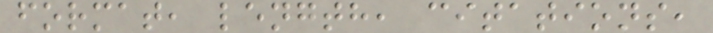format, length, citations,
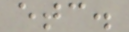etc.
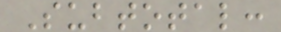Subtotal:
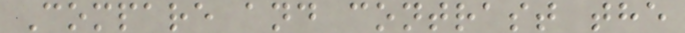Compare and contrast the
